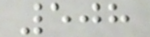508
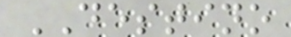DESTINO
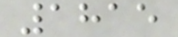1815
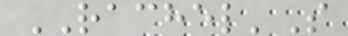RACHEL'S
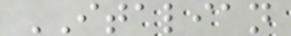ITALIAN
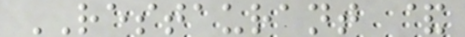RESTAURANT &
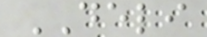DELI
